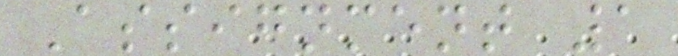Assignment 1
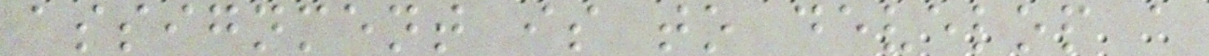assignment is to develop a
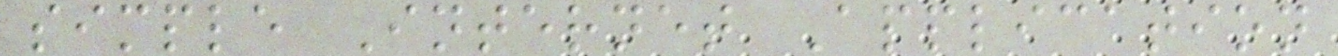simple Internet Application
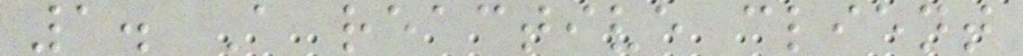1. A reactive client
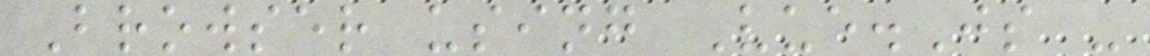Browser using Vue.Js -
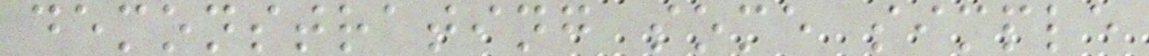demonstrating some simple
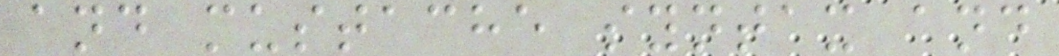and mustache syntax and
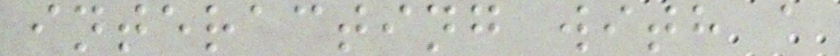interacting with a
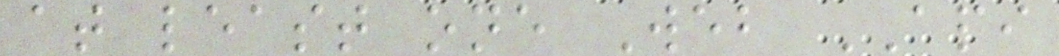at least one Web API
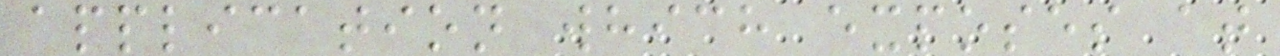application which exposes at
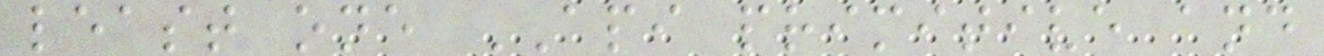least one API primitive and
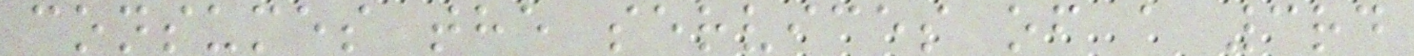consumes the services of a 3rd
